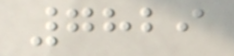7829
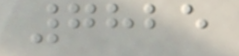7825
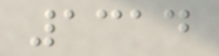1314
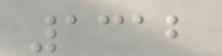1312
